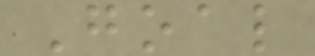Goal
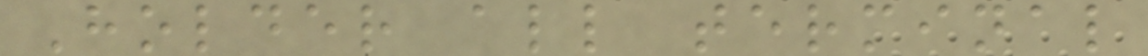Holder all terminal
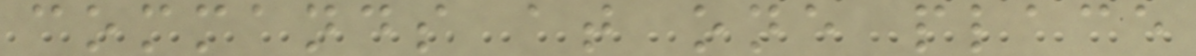commands at one place
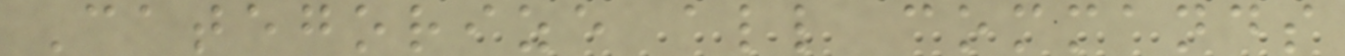Categorize all commands
